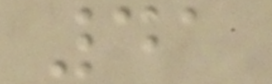41
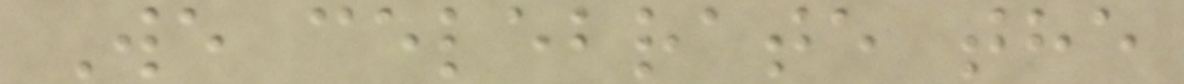We celebrate the
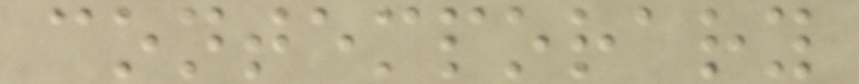contemporary
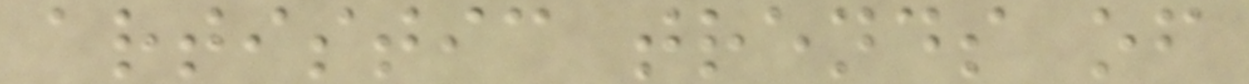artistic trends of
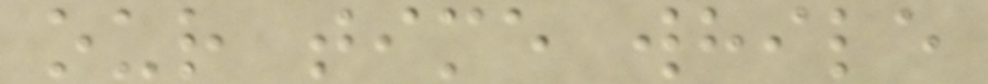our time while
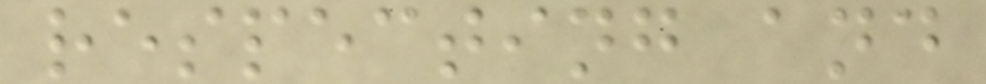respecting and
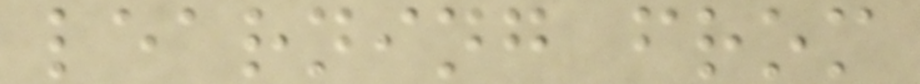learning from
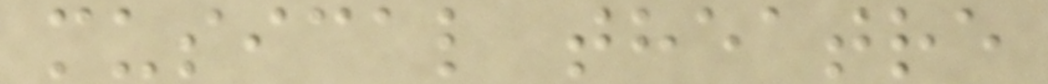musical theatre
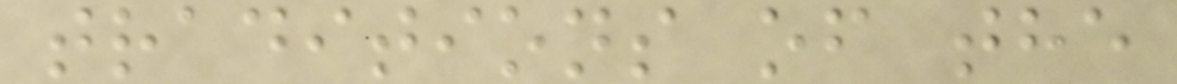traditions of the
